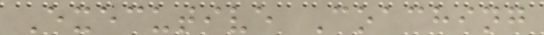Executive Coaching
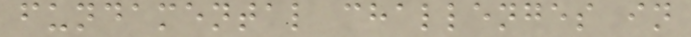fundamental challenges in
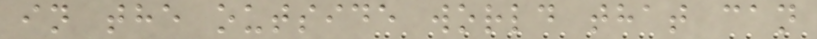in the outside world that can
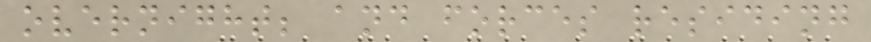overnight; and forces residing
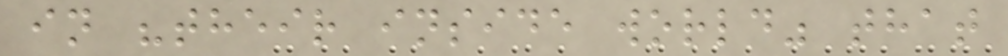in "their inside world" that
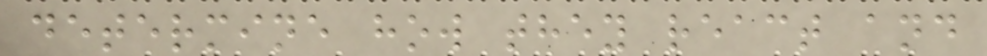determine how they react and
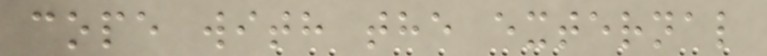cope with the external
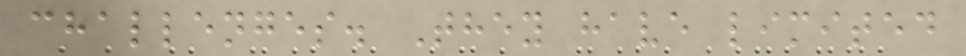challenges. They have limited
